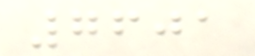7601
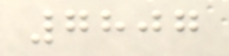7807
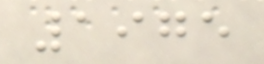1975
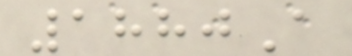1880A
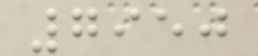7950
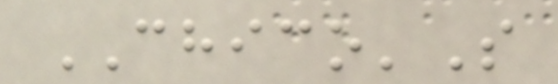CHICO'S
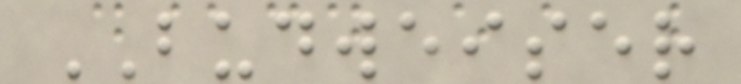BUDWEISER
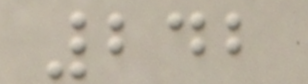242
